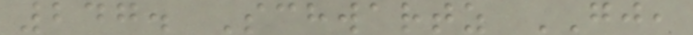247. Schwartz GJ,
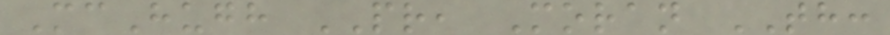McHugh PR, Moran TH:
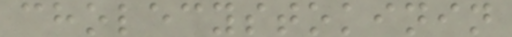cholecystokinin
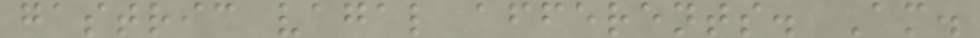gastric vagal afferents. Am.
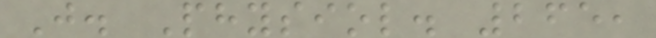J. Physiol. 265,
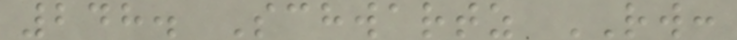248. Schwartz RW:
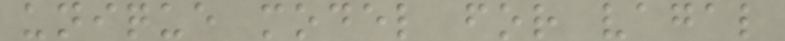unique model for vagal
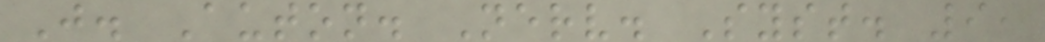J. Auton. Nerv. Syst. 9,
